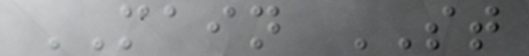MAIN ST
